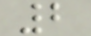2
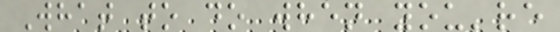What to do when you're
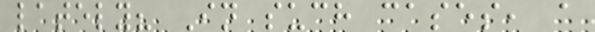lately? In such cases, a
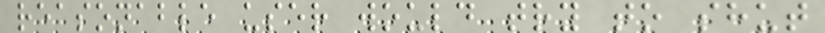reasonable user would try to shut
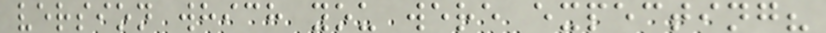version which you were expecting?
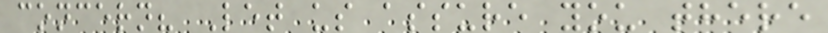concern? Let us assure you there
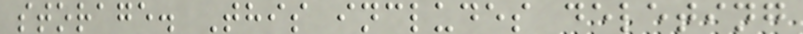storage. This includes deleting
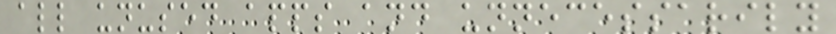all unused apps and unnecessarily
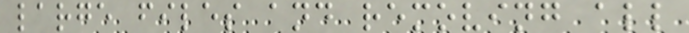large files and removing all
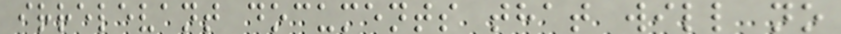irrelevant documents that will no
